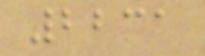2231
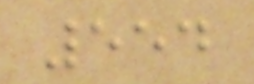554
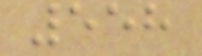558
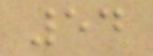54
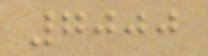7000
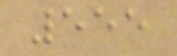555
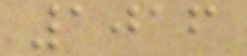1016
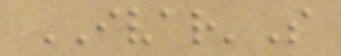IVAR'S
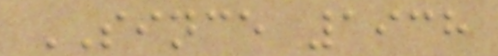SINCE 1938
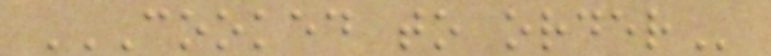COOKED TO ORDER
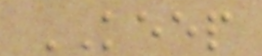KEEP
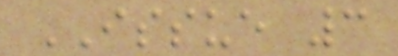ISSUE 3
